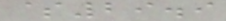$29.9
